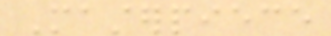Masterpiece
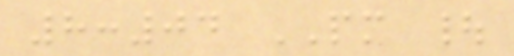8:04 PM |
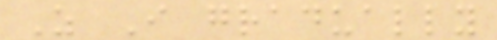As I gradually
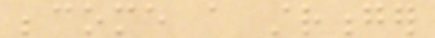become a stronger
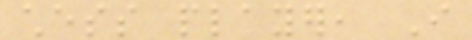chess player, I
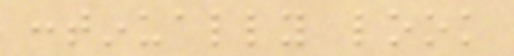continually look
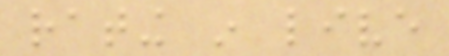rating in live
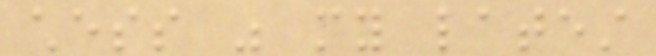chess was my latest
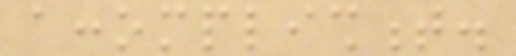accomplishment.
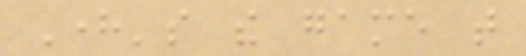Here's the game that
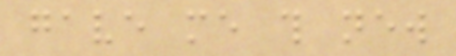gave me this new
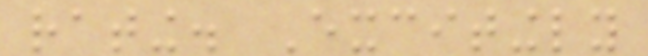rating. Excitingly
